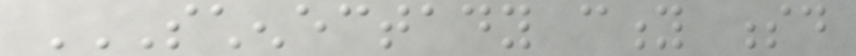SCHENECTADY CITY SD
